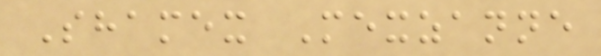Shamex Mexzanne
